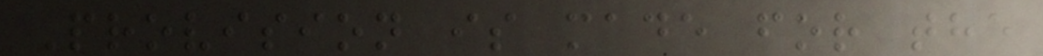Provision is made for the
